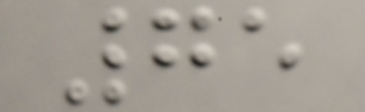75
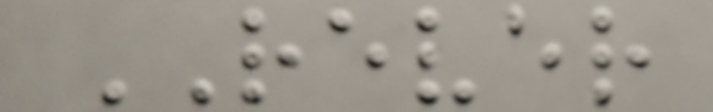REVER
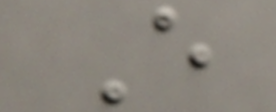E
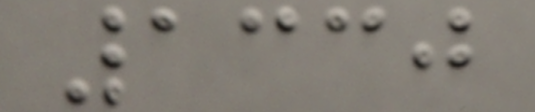1330
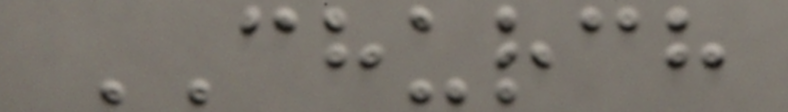CHURCH
